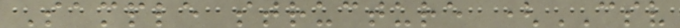Sample structure (CSV
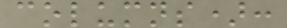columns):
